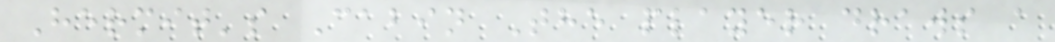Hermit's Cabin The player draws a
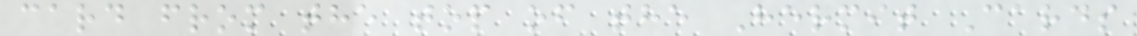card from the top of the Hermit Cards
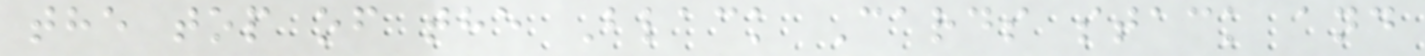the top of the Black Cards stack and
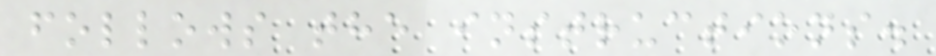follows the instructions.
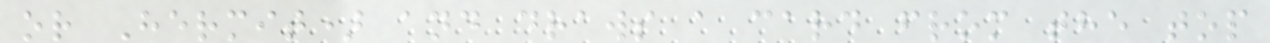or Hermit) and draws a card from the top
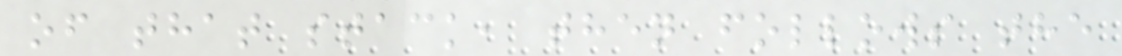of that stack, then follows the
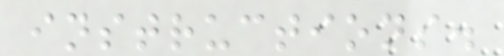instructions.
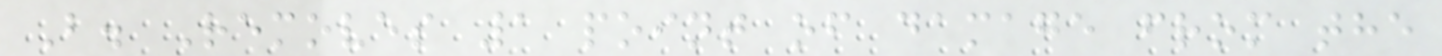B. Removes 1 point of damage from the
